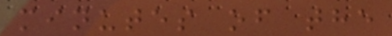minutes of the
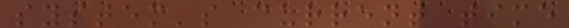system's current time
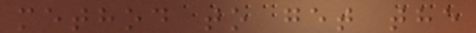method to get the
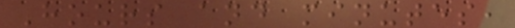Hours and minutes,
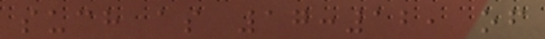such as 17:12, of
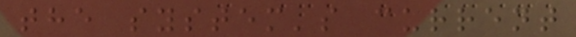the system's current
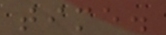time.
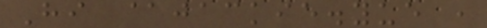Hi @jackie.yue ,
